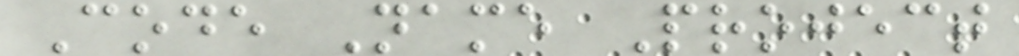Code Name Project
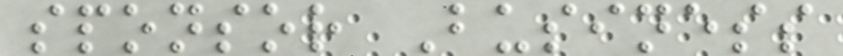sponsor Business
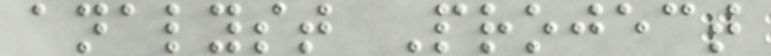analyst Project
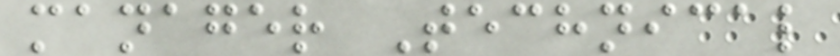manager Technical
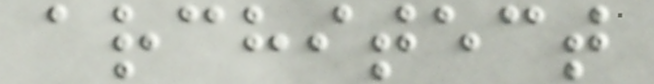architect
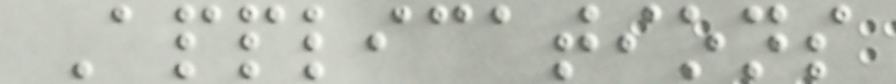Applications
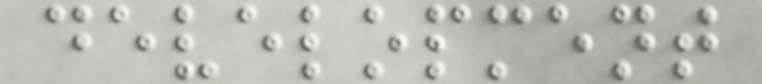development
